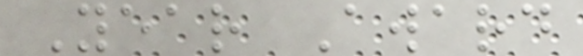Year Award
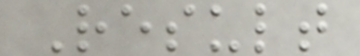Result
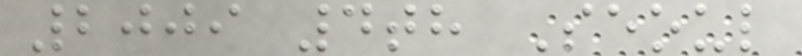2009 4th Seoul
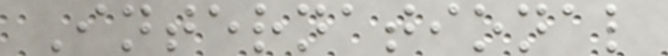International
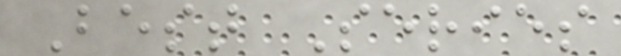Best Series
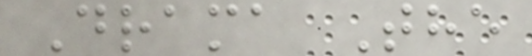Drama The
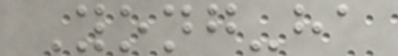Yong-ha
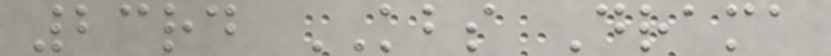23rd KBS Drama
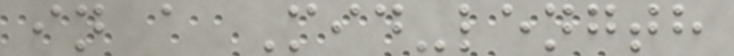in a Mid-length
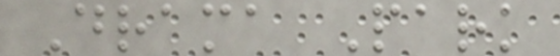Drama Park
